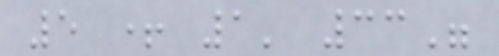5 + 1' 33"
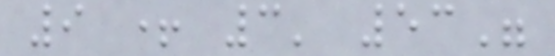9 + 3' 53"
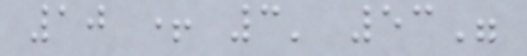10 + 3' 53"
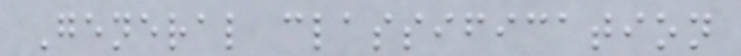General classification
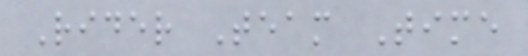Rider Team Time
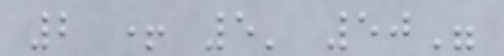2 + 5' 50"
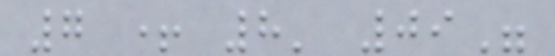7 + 8' 09"
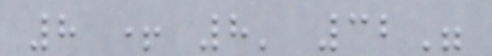8 + 8' 32"
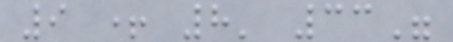9 + 8' 33"
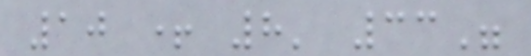10 + 8' 33"
